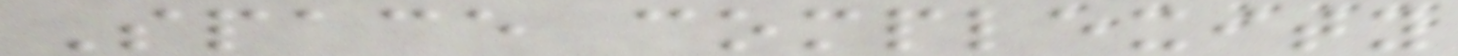Space complexity
